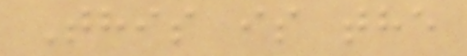This is the
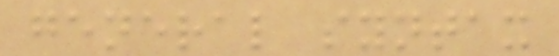general syntax
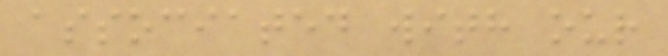associated with our
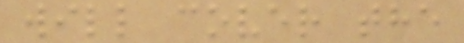will cover the
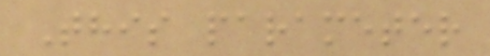This parameter
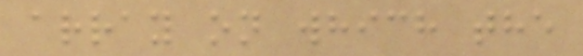array on which the
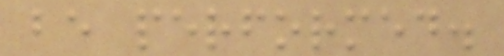be performed.
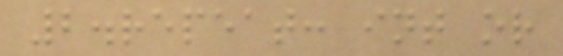2.repeat: int or
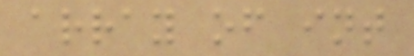array of int
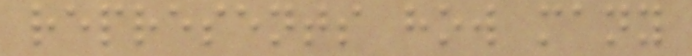represents how many
